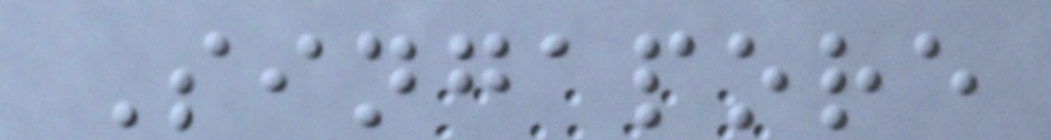Singapore
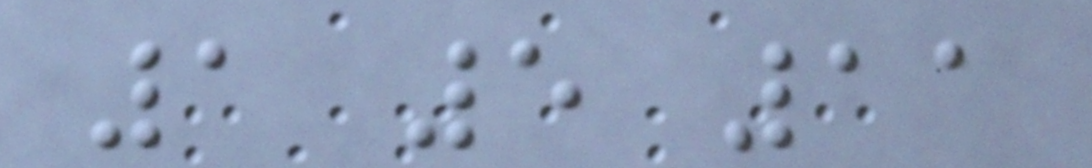1 5 11
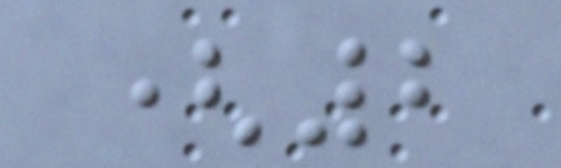(2
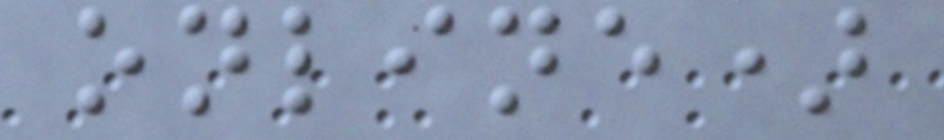online)
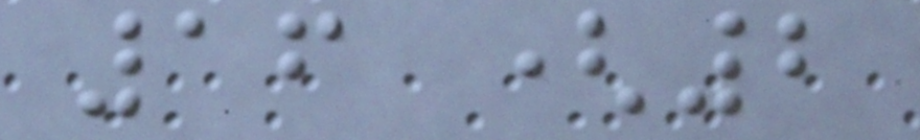16 (2
